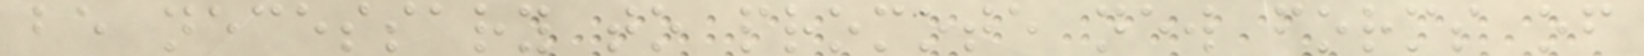be necessary to promote new forms of
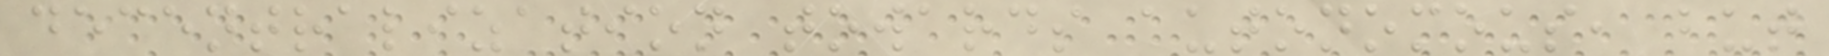decentralization towards autonomous, but
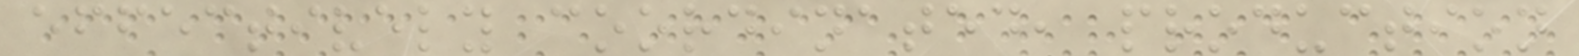effectively coordinated, production
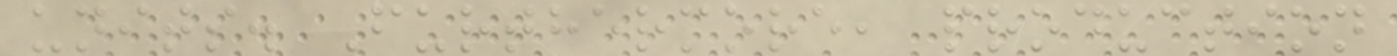units. Furthermore, production
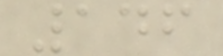146
